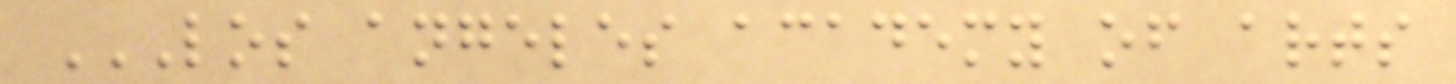LOS ANGELES ACADEMY OF ARTS
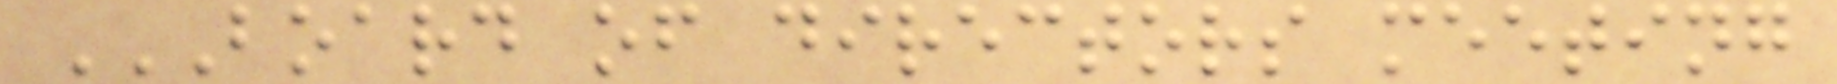BOARD OF DIRECTORS MEETING
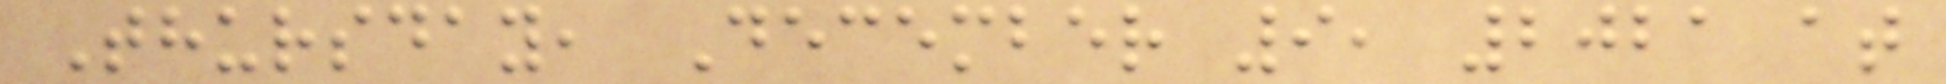Thursday, December 9, 2021 at
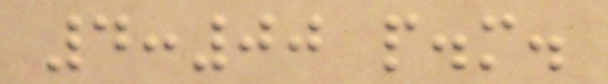4:00 p.m.
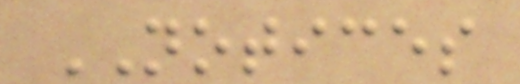NOTICES
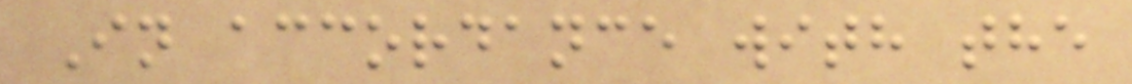In accordance with the
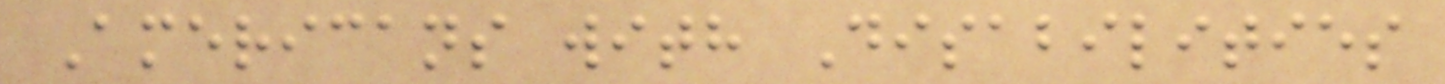Americans with Disabilities
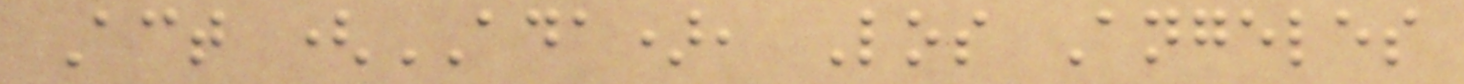Act (ADA), Los Angeles
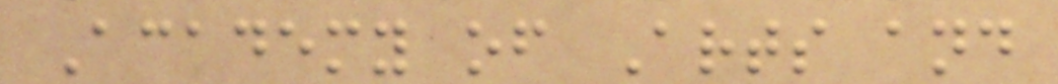Academy of Arts and
